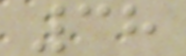38
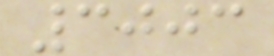3003
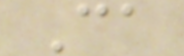Ca
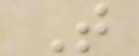T
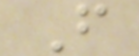F
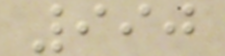990
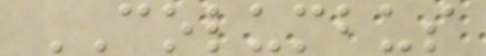COLUMBUS
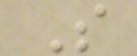S
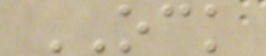OCK
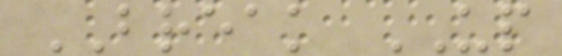BREAK UP
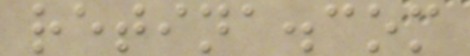retina.com
